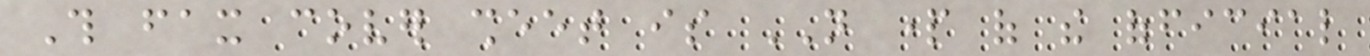This fax cover sheet is NOT part of the official
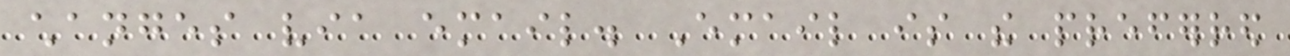changes via email. Email is the preferred
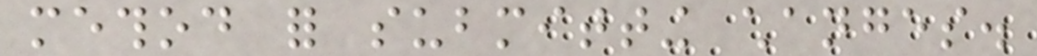method for submitting changes.
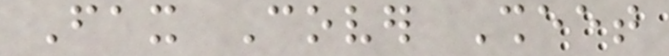Fax Cover Sheet
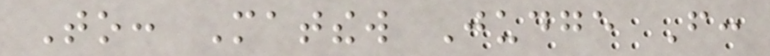To: Matthew Judge From:
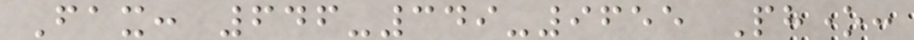Fax: 646-349-9655 Phone:
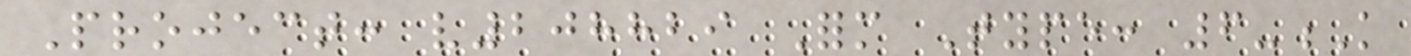Project: v208829 Form Type: 6-K
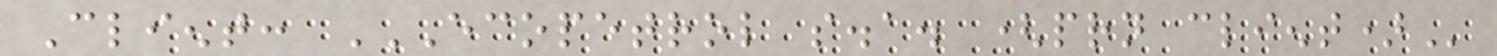Client: ECOPETROL S.A. (PRN CLIENT)
